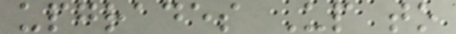upgrades Up to
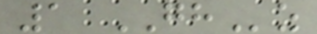1 GHz
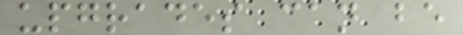upgrades can be
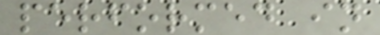performed in
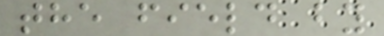the field by
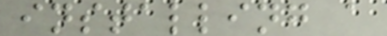installing a
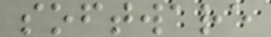software
